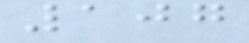107
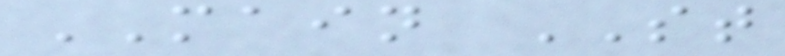MAIN ST
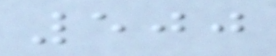500
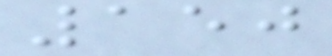150
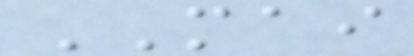MAI
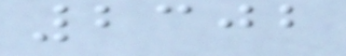2302
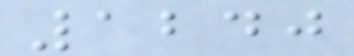1240
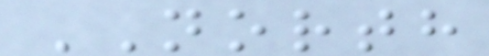NORTH
